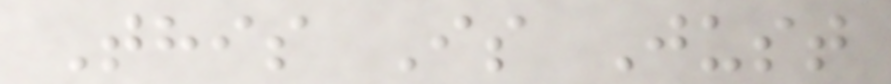This Is Just
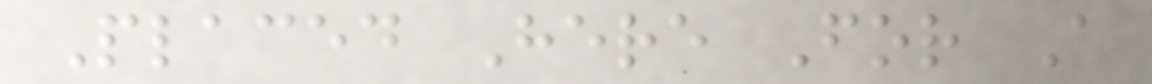Placed Here For A
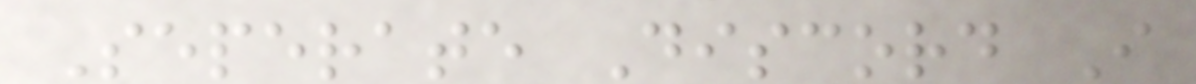Seperate Discord I
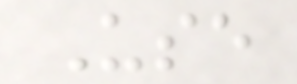Use
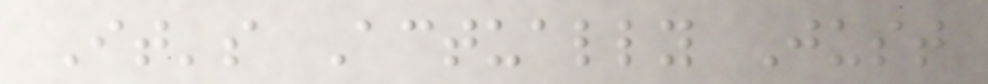It's Actually Just
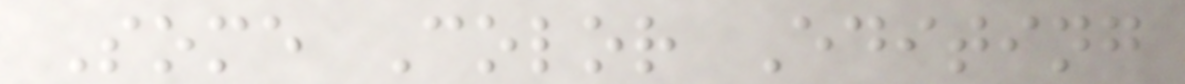Some Color Editing
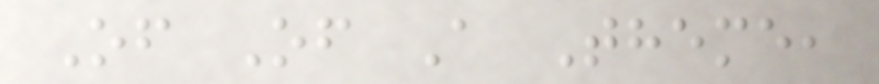Of Of A Theme,
